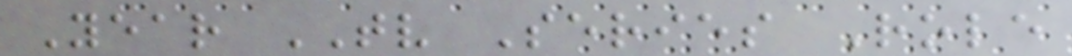Year TV Series Role
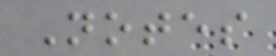Notes
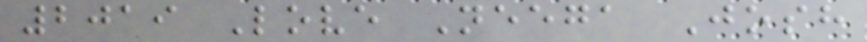2019 Love Neega Josh
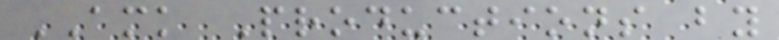AMK Productions by
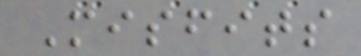Misfits
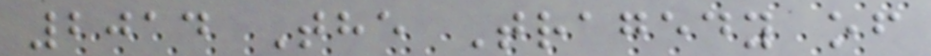2014 The Tragedy of
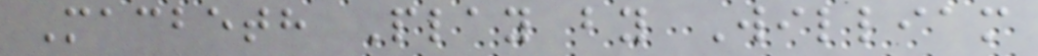Macbeth Play by William
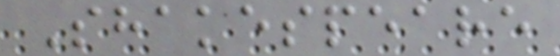Shakespeare
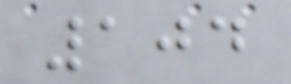104
